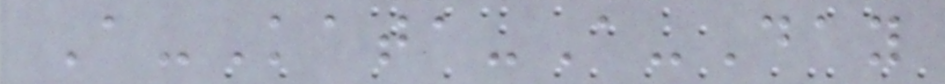A-Kata-A-Day
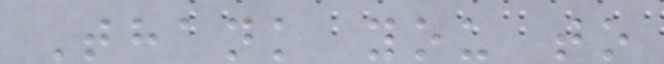Thank you to
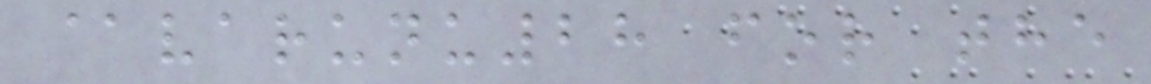@varunu28 for the
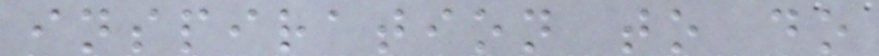inspiration to do
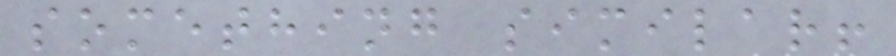something similar!
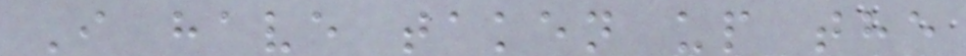I have taken up the
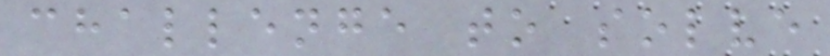challenge to solve
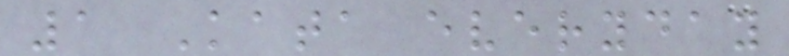1 Kata everyday
